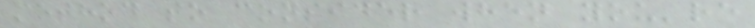method to consider when you're
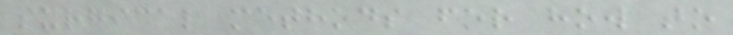surgical methods for how to
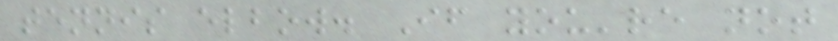tennis elbow. If you're not
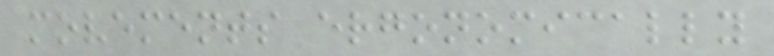movements ergonomically
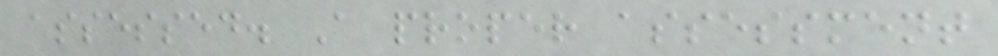assessed. A proper assessment
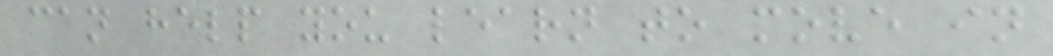can help you learn to move in
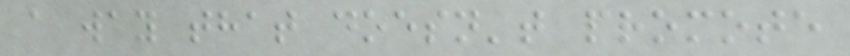a way that doesn't promote
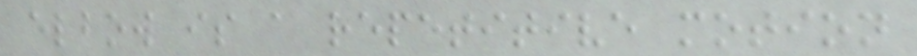elbow is a repetitive motion
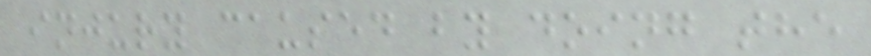injury caused by doing the
